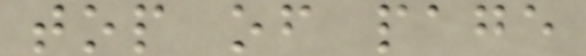top of page
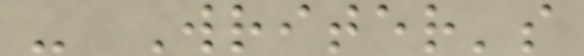- Writer's
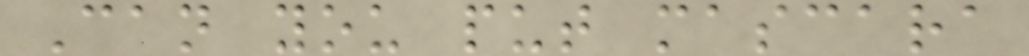Can you put mascara
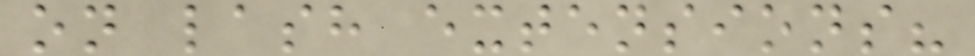on lash extensions?
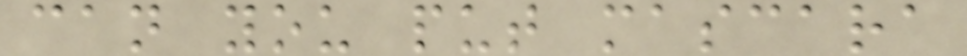can you put mascara
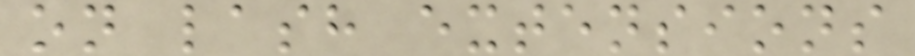on lash extensions
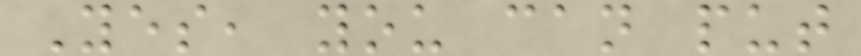Yes, you can put
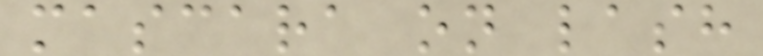mascara on lash
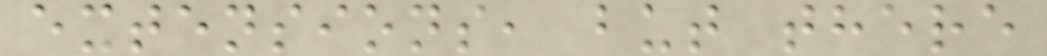extensions, but there
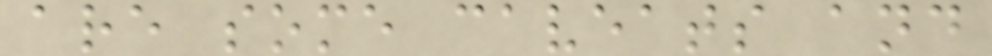are some caveats and
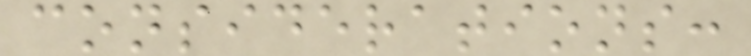considerations:
